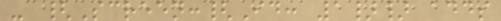- {Screen:{Id: 1}} adds
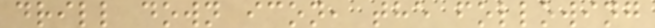drill down icon, the following
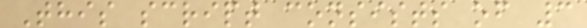This script consists of 3
